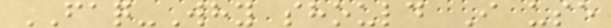FAQ-Why should I use
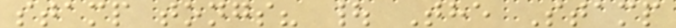stamp tongs? | The Stamp
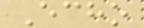Echo
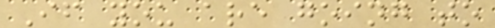If you are going to
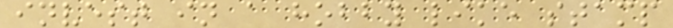invest in a hobby like stamp
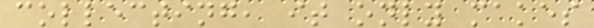collecting, it only makes
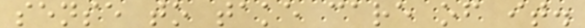sense to take care of it.
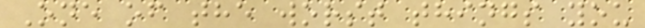One of the worst things you
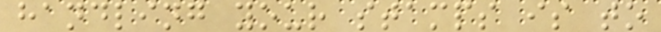handling your stamps is to
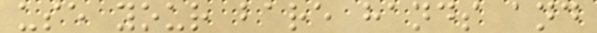use your bare hands and
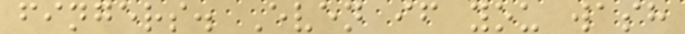fingers. Even if you wash
